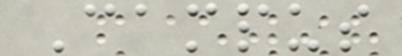Campus
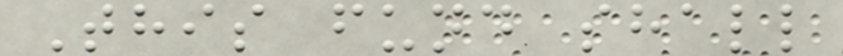This fund shall
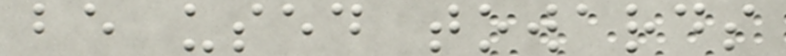be used towards
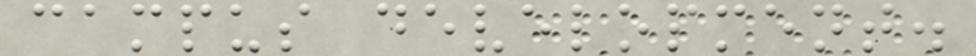campus development.
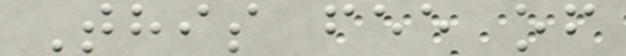This fee of
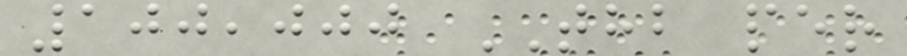100,000 THB per
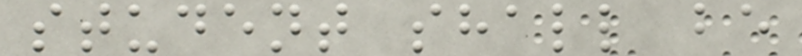student shall be
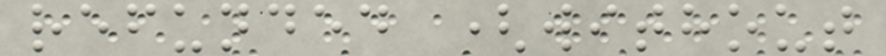refunded (without
